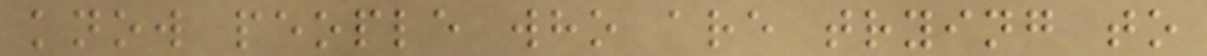know people who are trying to
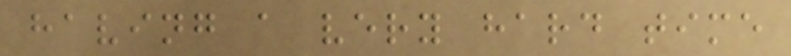having a very hard time
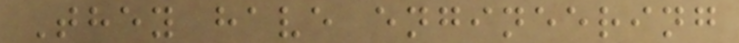They have engineering
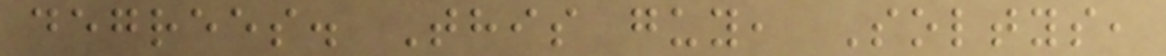degrees. This guy, Soltys,
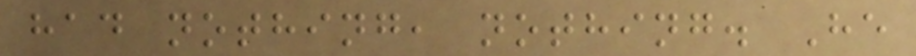had nothing, nothing. He
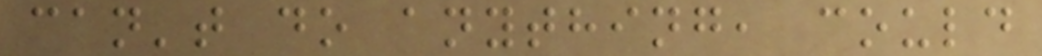can't do anything, could
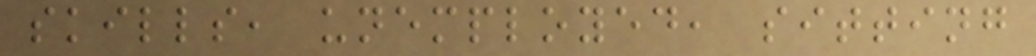skills, unemployed, sitting
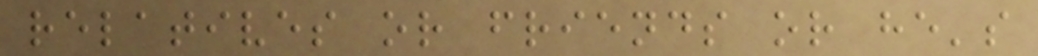relatives or friends or he's
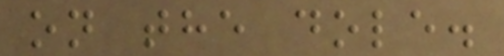on the dole.
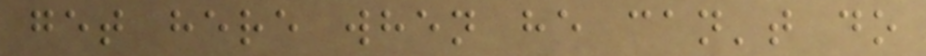get here when he can't do
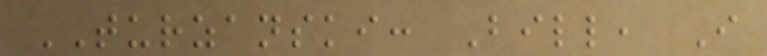TURZANSKI: Bill, I
